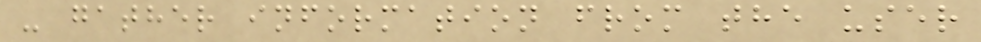- gather information from the user
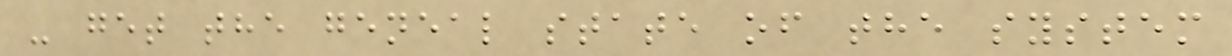- get the geneal state of the system
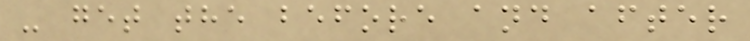- get the before and after
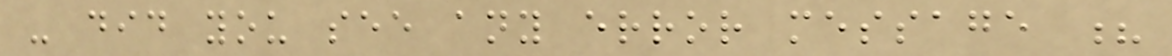- did you see any error message ?
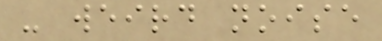- weird noise
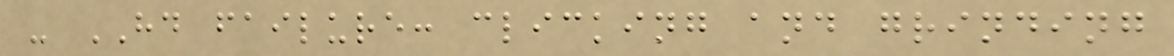- HD failure: clicking and grinding
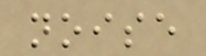noise
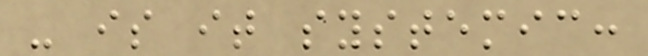- is it systemic:
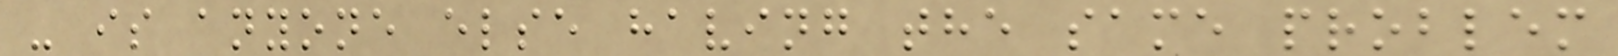- is anyone else having the same problem
